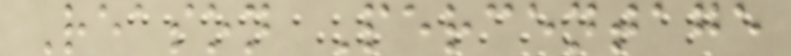Reason Percentage
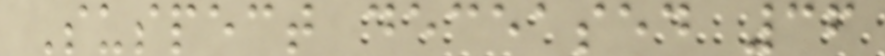Suspect deceased 36
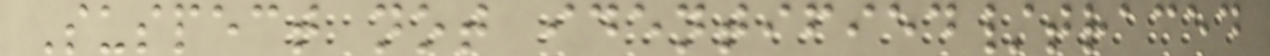Suspect not identified/traced
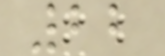22
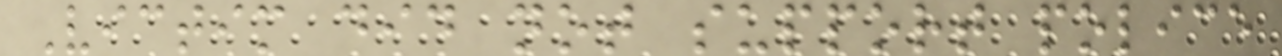Victim did not support police
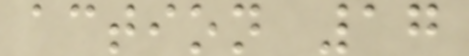action 17
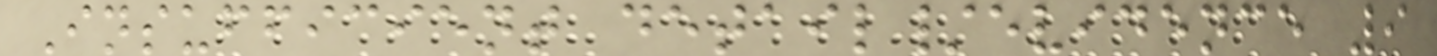Insufficient detail/evidence 9
